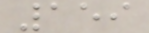159
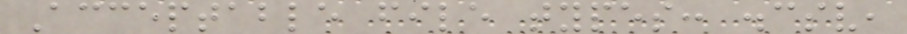Acceptable file types: .csv,
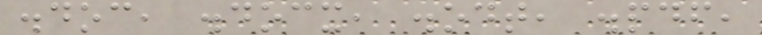.doc, .docx, .odt, .pdf,
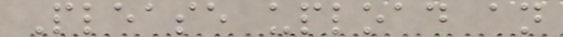Please upload an
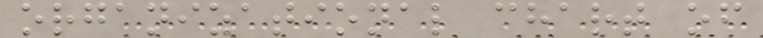organizational chart of
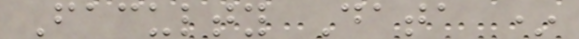Faculty Data *
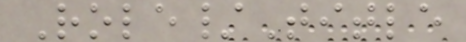Role/Title
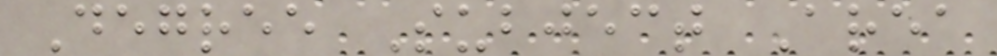Degree Subject Area
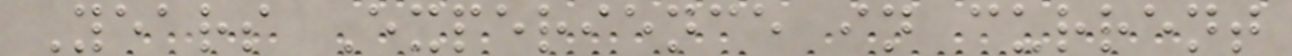Years Experience in current
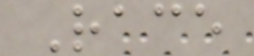Race
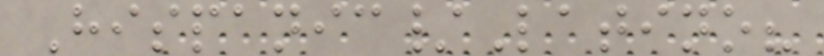Hispanic/Latino?
